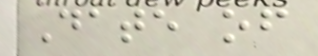Date of
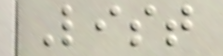List
